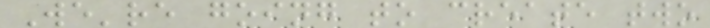We're going to create two
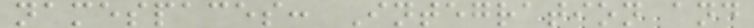namespaces: Integration and
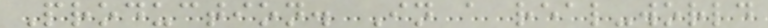Production. In a real-world
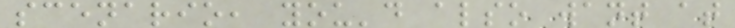scenario, you'd also want at
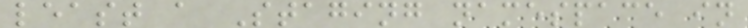least a Staging namespace in
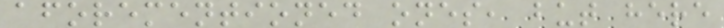aforementioned ones, but here
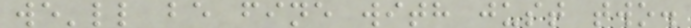we'll be fine with just two.
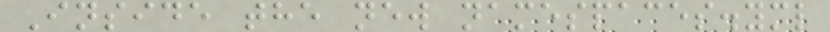Inside the new namespaces.yml
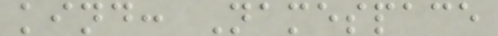kind: Namespace
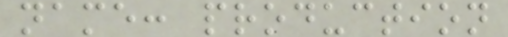name: production
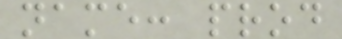name: prod
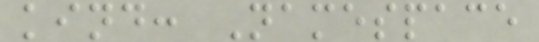kind: Namespace
